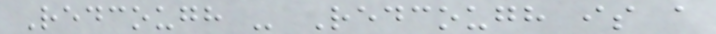Redcough - Redcough is a
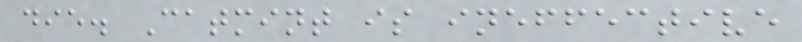die. Catmint is ineffective
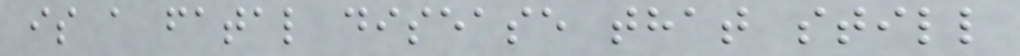is a fatal disease that still
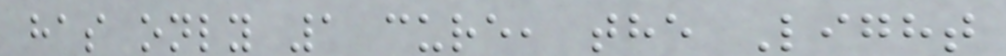has only 1 cure, the Light
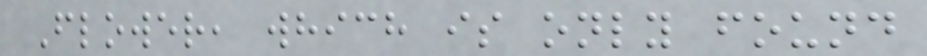Flower, which is only found
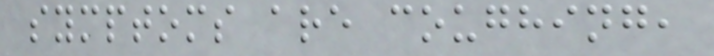symptoms are coughing,
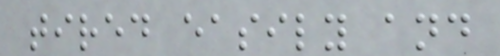tired easily and
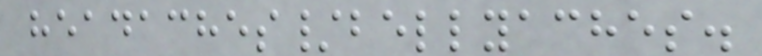headaches/bellyaches.
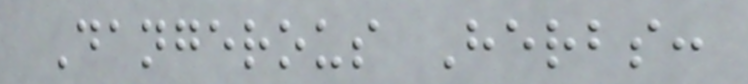Dangerous Herbs:
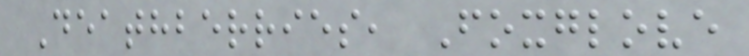Deathberries, Foxglove
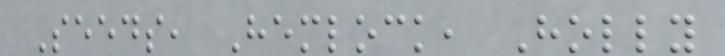Seeds, Hemlock, Holly
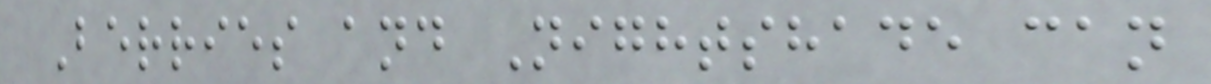Berries and Nightshade can
